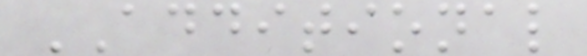ADDITIONAL
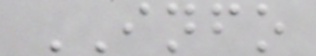INFO
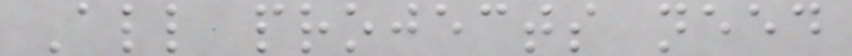All projects need
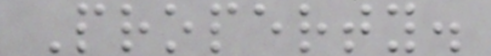Property.
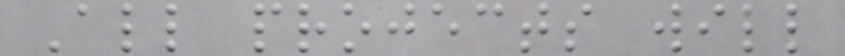All projects will
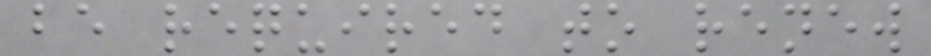be required to renew
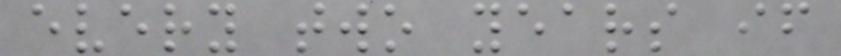every two years if
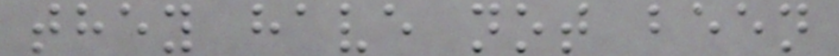they have not been
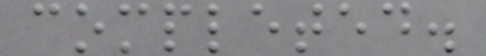completed.
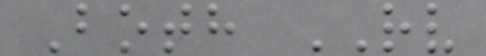Both RV
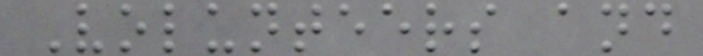Volunteers and
